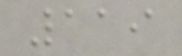119
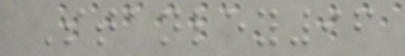Stanley96
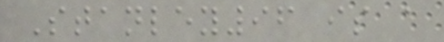Stanley96 is a
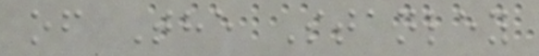of The Stanley
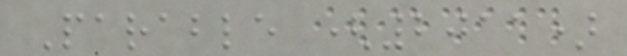Parable (2011)
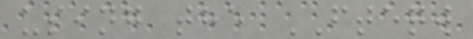using the FTEQW
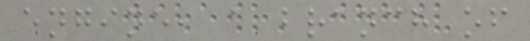engine, a branch of
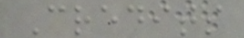Credits
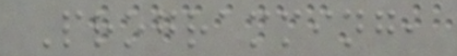Programming,
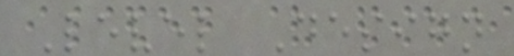Level Design
